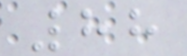88
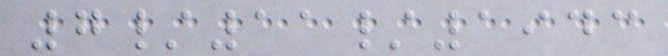7/11/1943
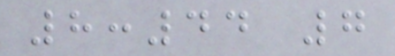8:44 7
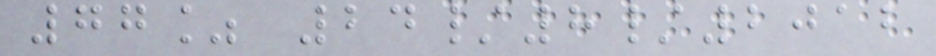77% 24/8/2012
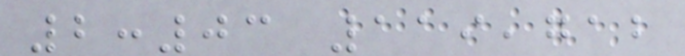2:03 119,712
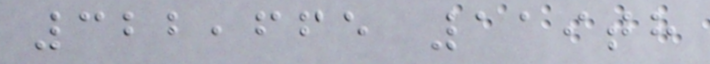322,665 119th
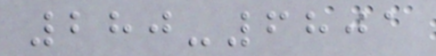280-6801
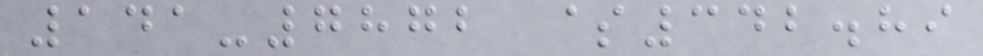141-7872 $342.89
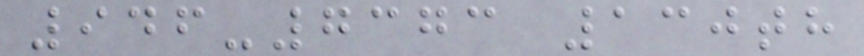946-7373 130th
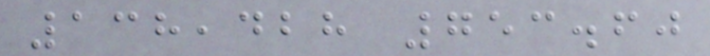138,428 753.60
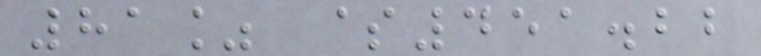81% $451.22
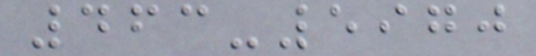463-5970
